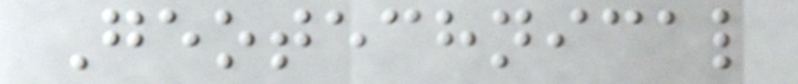Geotechnical
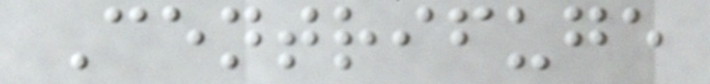Centrifuge
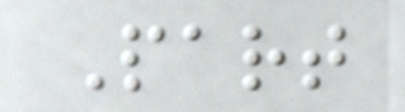Part
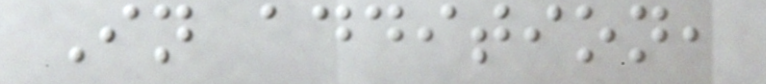In addition,
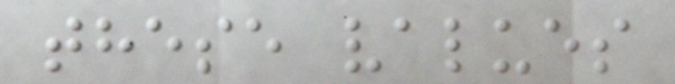these values
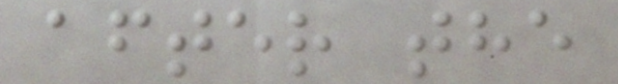after the
